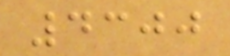4300
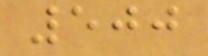500
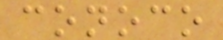conoco
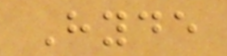Hyde
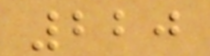220
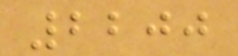2200
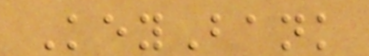KeyBank
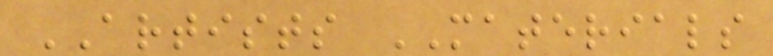ARTISTS MATERIALS
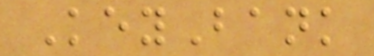KeyBank
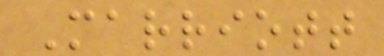Marriott
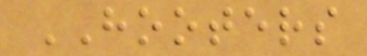HOOTERS
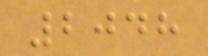2048
